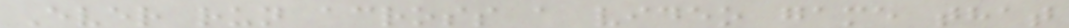Ever run across a video game that
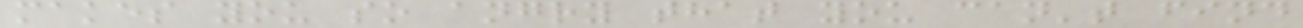makes you so angry that you can't find
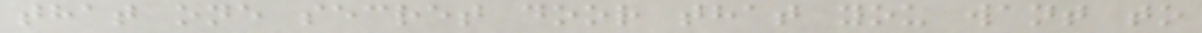that one secret door that you want to
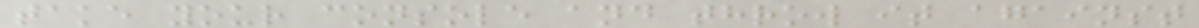take your console and throw it against
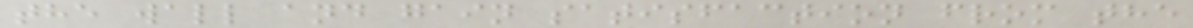the wall and gain satisfaction from the
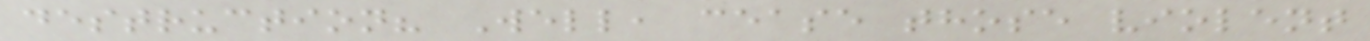destruction? Well, cease those violent
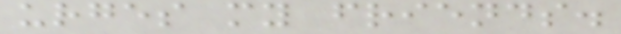urges my friends.
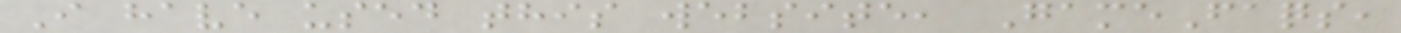I have used this website, GameFaqs,
